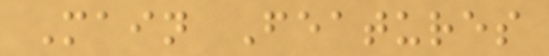Main Features
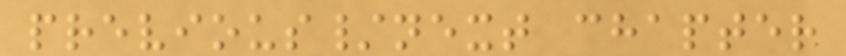previous/next chapter
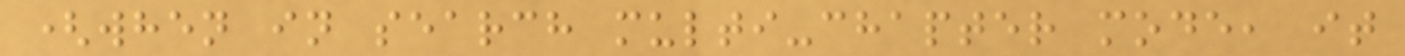(when in search multi-chapter mode, it
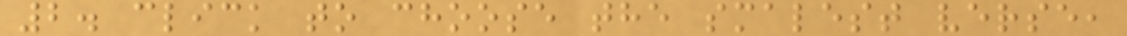2. click to choose the smalest verse,
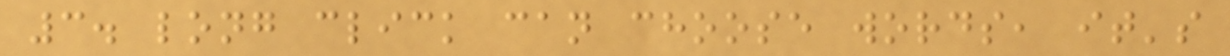3. long click can choose words, it's
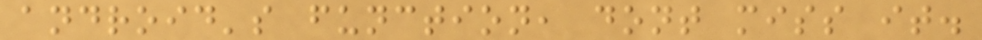android's function, dont miss it.
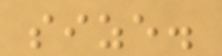size.
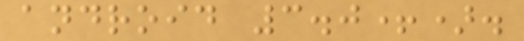android 3.0+).
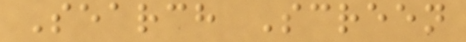Search Screen
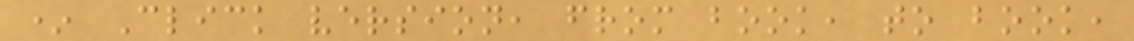* Click version, from book, to book,
